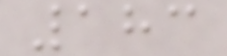183
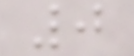0
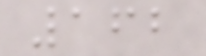162
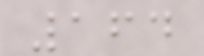164
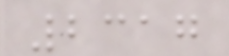2317
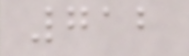712
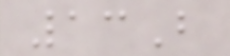13B
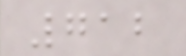712
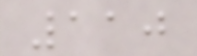110
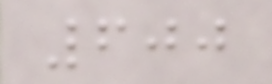600
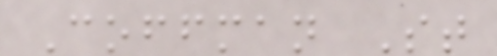Coffman St
